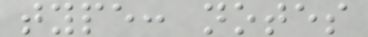type: notes
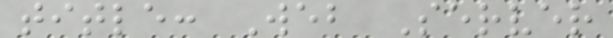title: Web Server
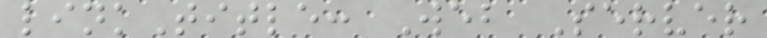linkTitle: Web Server
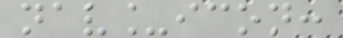nav_icon:
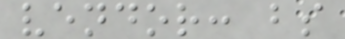vendor: bs
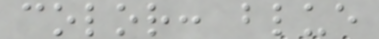color: blue
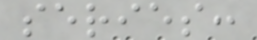series:
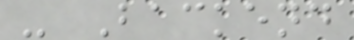- Backend
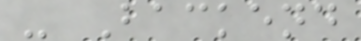- Backend
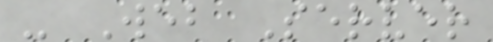- Web Server
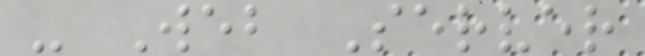- Web Server
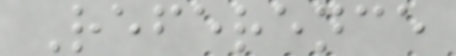Reference
